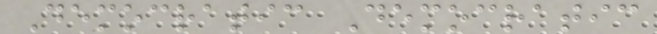Democratic Democratic
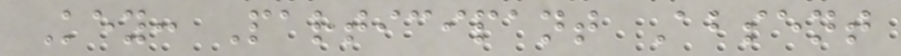Key: Participant Absent
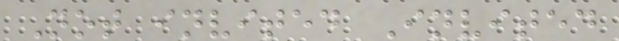Not invited Invited
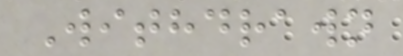Withdrawn
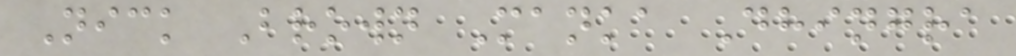Nick Brown Manka Dhingra
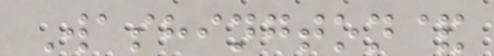Washington&
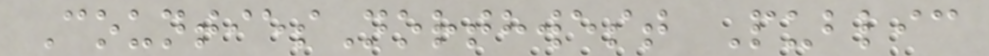CountiesNorthwest Public
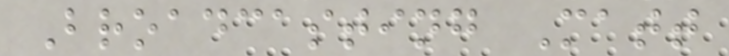Broadcasting Matt
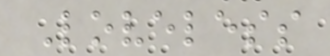Loveless
